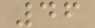46
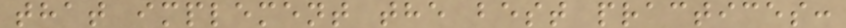that implement the best practices:
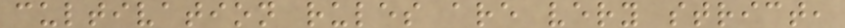cultivation rules are very strict,
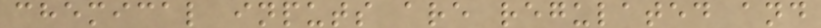chemical inputs are regulated and
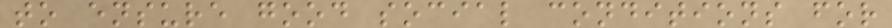to ensure good social conditions for
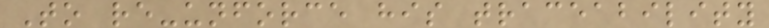To re-unforce his traceability
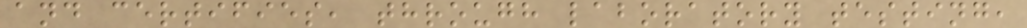and certifies, through laboratory testing,
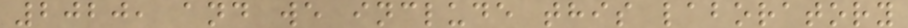2020, and we include this laboratory
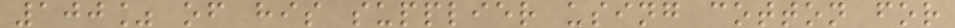100% of his supplier using cotton for
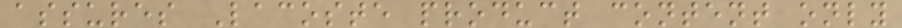assures Lacoste product content only
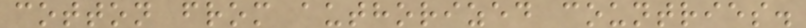cotton from authorized countries.
